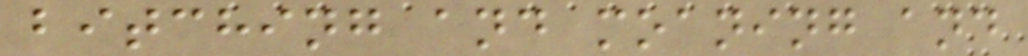bitching and moaning and
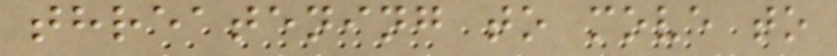threatening to move to
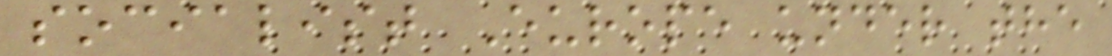socialist Europe under the
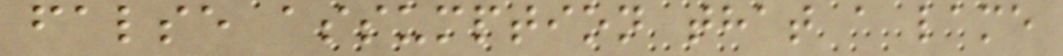false assumption that a lame
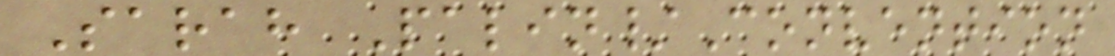Sarah Palin/Convention
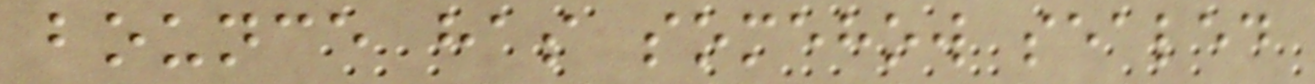bounce has somehow sealed
